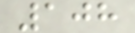108
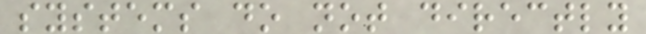systems do not directly
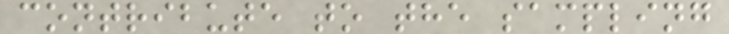contribute to the sampling
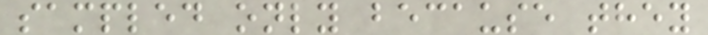sampled only because they
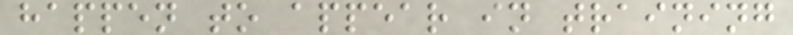happen to appear in training
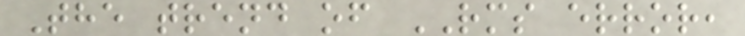The trend of RMS error,
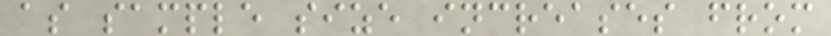as sample size increases from
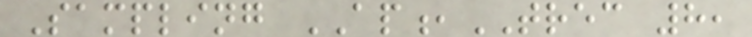Sampling AP,TREC 8,
